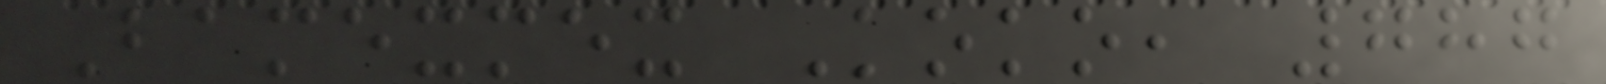Bamexmex Koko, 787
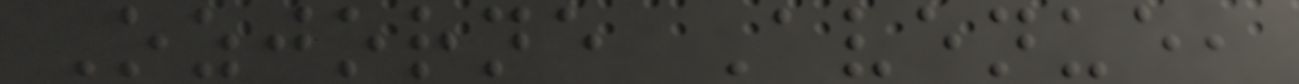Ozjorne Avenue,
